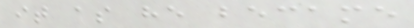it as he became
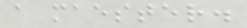a maester.
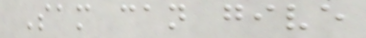Sam can give
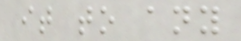it to any
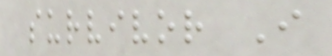survivor I
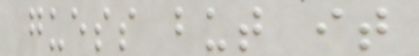guess but it
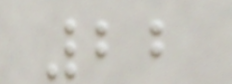22
